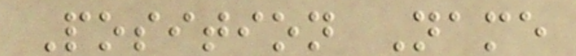Position Name
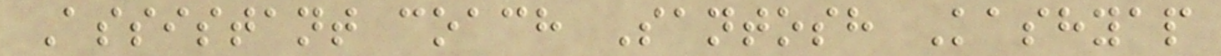Assistant coach Santosh Kashyap
